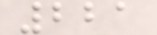221
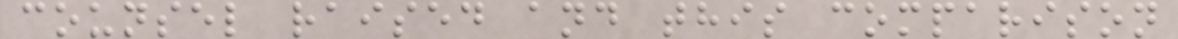counsel raised and this comparison
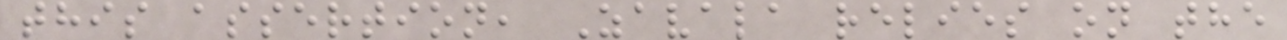this assertion, Zavala relies on the
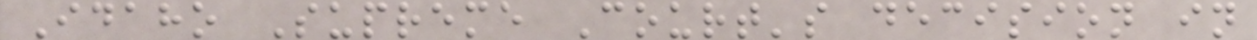Idaho Supreme Court's decision in
